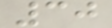30
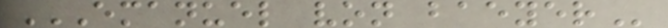EMANUEL VON BAEYER
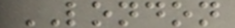LONDON
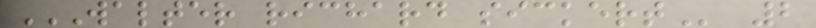WALTER RICHARD SICKERT 2
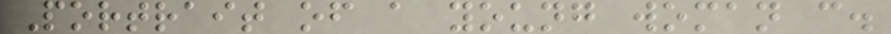Portrait of a young woman c.
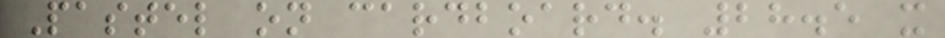Pastel on cardboard. 28.5 x
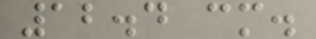12.4 cm.
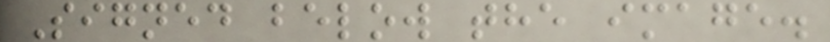Signed below the image.
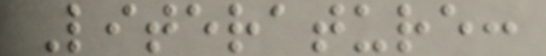Literature:
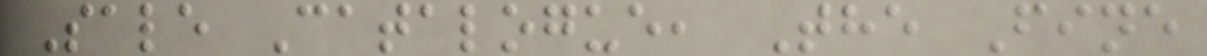Sale Catalogue, The Fine
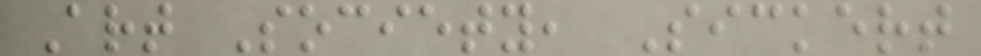Art Society, Sickert
